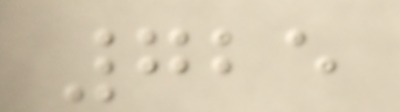725
